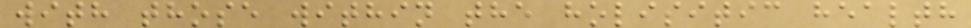with those within the holisitic health
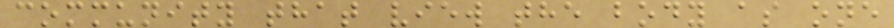community that view the body as one
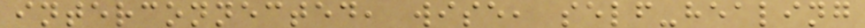interconnected, wise, self-healing
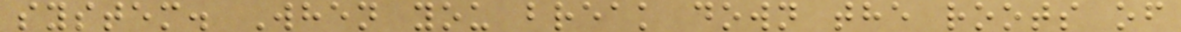system. When you break down the roots of
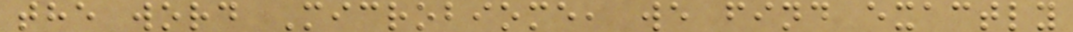the word Microbiome, we find exactly
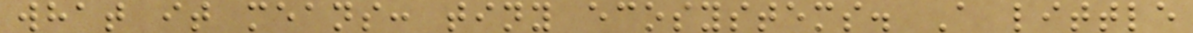what it means: tiny ecosystems. A little
